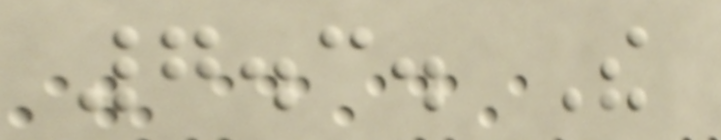7.3. The
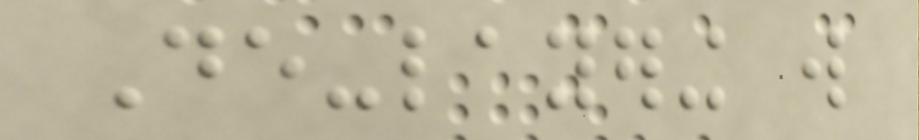De-layering will
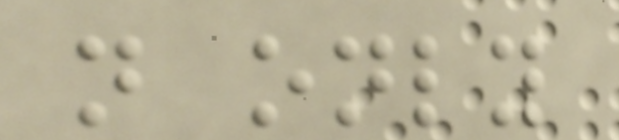not only
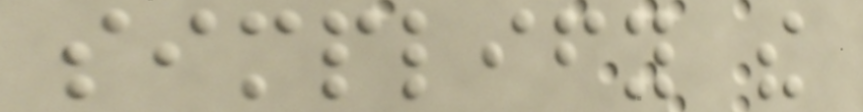simplify the
